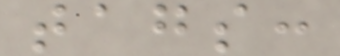tags:
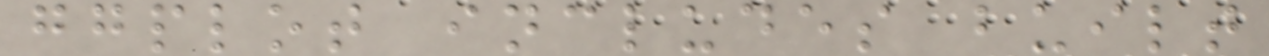ggplot includes built
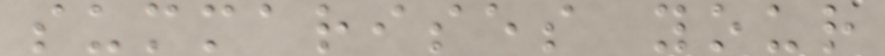summarises your
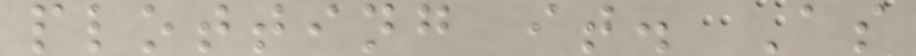plotting it. As
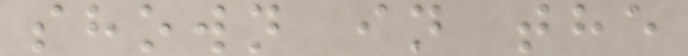shown in the
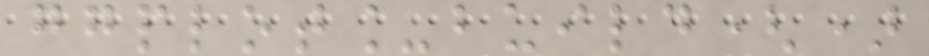ggplot_build()
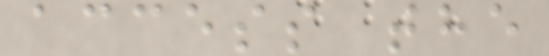access the
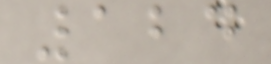124
